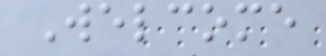Welcome
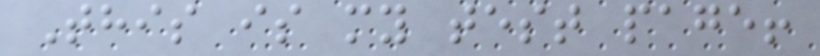This is my test page!
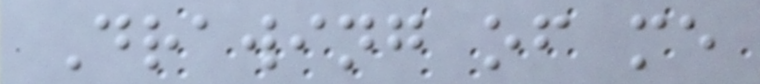Drawing of me
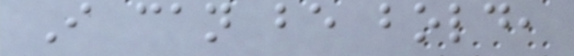I can be bold,
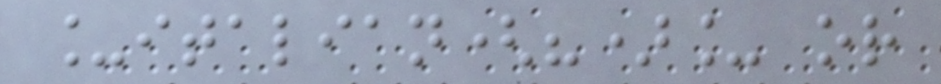_italian(?)_ or
